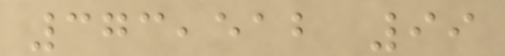373,512 99
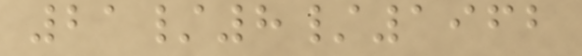21/8/1962
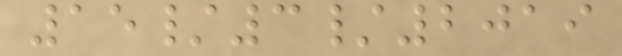15/3/2019
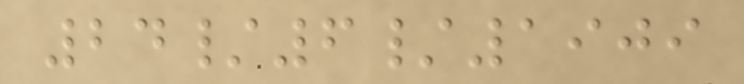24/6/1909
